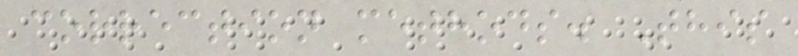correction methods. This
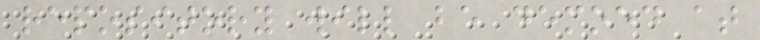repository will be demoed at
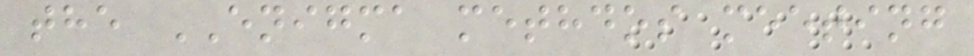the ENIGMA methdos meeting
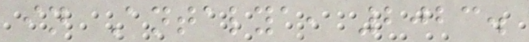in Antalya, 2023.
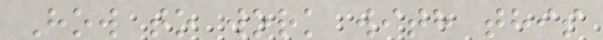How to work with this
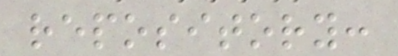repository:
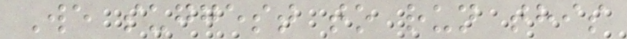We suggest to run this
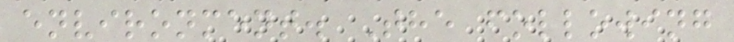environment. The following
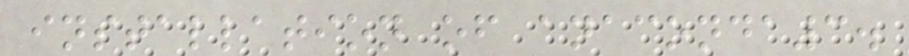installation of anaconda3.
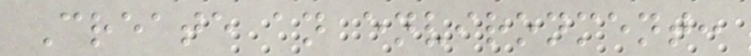Create an environment:
